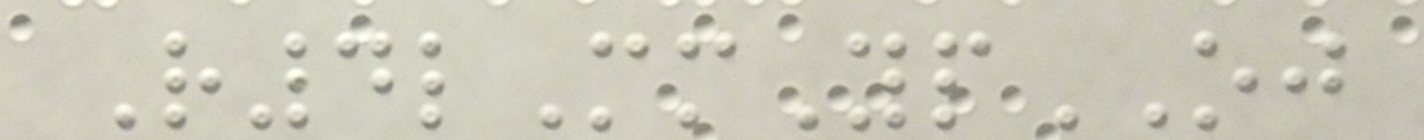R4lMmYpOJ
